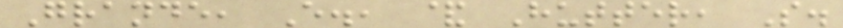Grande, E., & Hutter, S.
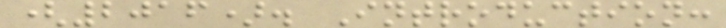(2016). Introduction:
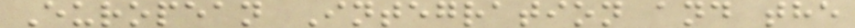European Integration and the
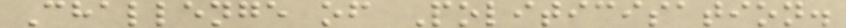Challenge of Politicisation.
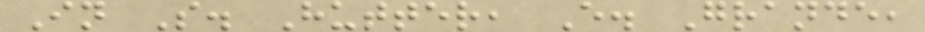In S. Hutter, E. Grande,
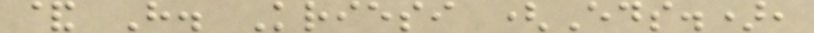& H. Kriesi (Eds.),
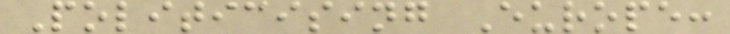Politicising Europe:
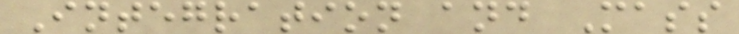Integration and Mass
